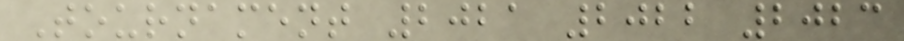Tournament 2021 2022 2023
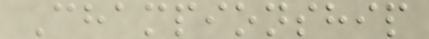Championship
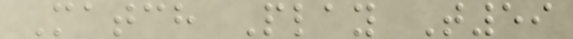Match Play T59
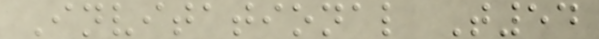Invitational T54
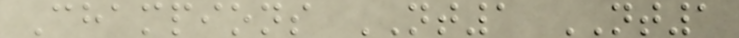Champions NT1 NT1
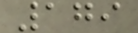179
